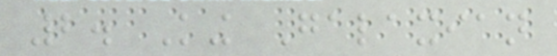2. King Galaxian
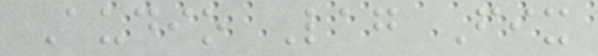Audio Lag Fix
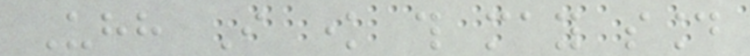Uhh I know this may sound
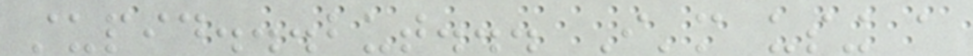stupid...but... I'm using a
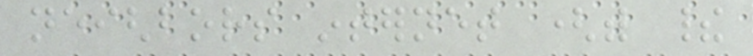neighbors internet (with their
